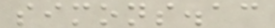simons.ac
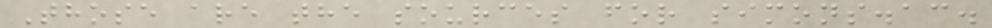Those are the sources for simons.ac.
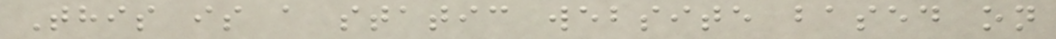This is a static website based on
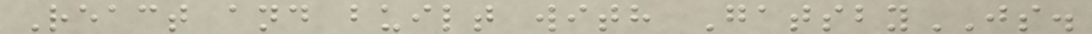React and built with GatsbyJS.
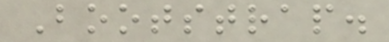Bootstrap.
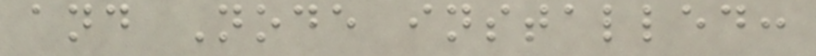and Node installed:
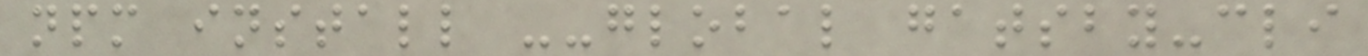npm install --global gatsby-cli
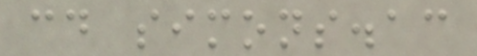cd simons.ac
